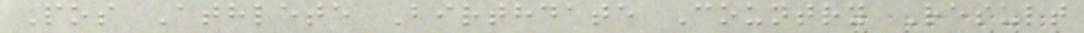Pos Athlete Birthdate Country Result
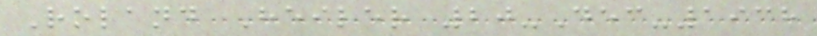Roland Heiler 20-Dec-1938
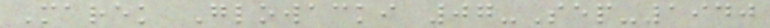Marek Glowacki 07-Sep-1940
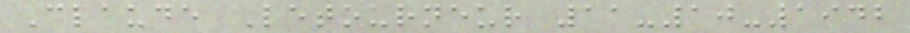Claude Letourneur 11-10-1942
